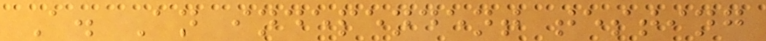A. An independent testing
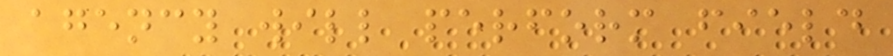agency will perform field
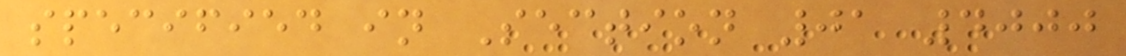specified in Section 01 4000
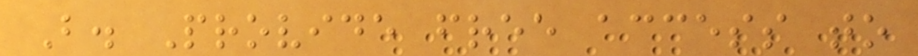B. Provide free access to
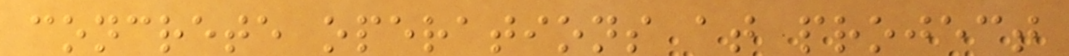concrete operations at project
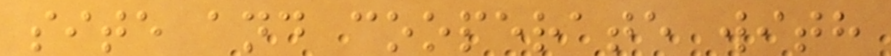site and cooperate with
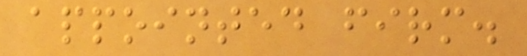appointed firm.
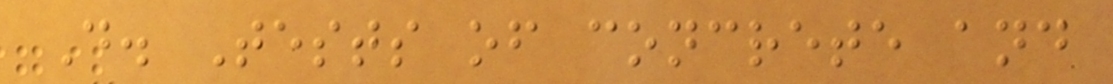D. Tests of concrete and
